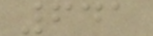641
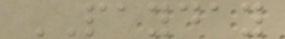PAYDAY
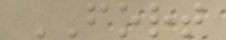FORT
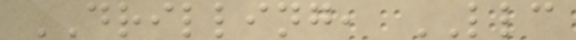DRILLING, LLC
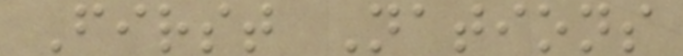First Nations
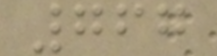767
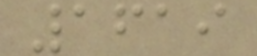1619
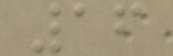16
